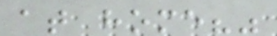at home?"
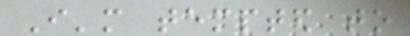I'm tempted to
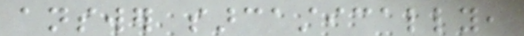answer sarcastically,
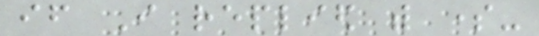if I replied with some-
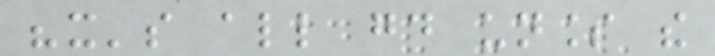"it's all good unless the
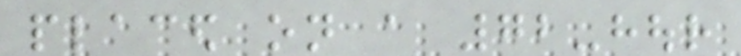placed on a 72-hour
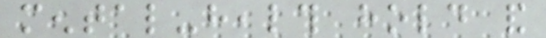mental-health hold and
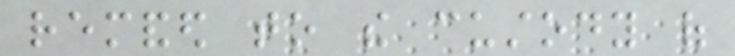remanded to the custody of
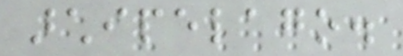archipelago.
